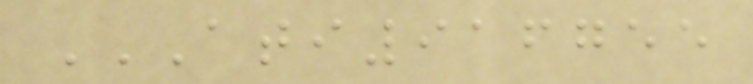ATI916755
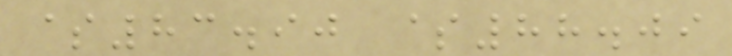$83.90 $88.09
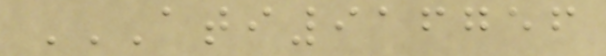ATI916756
